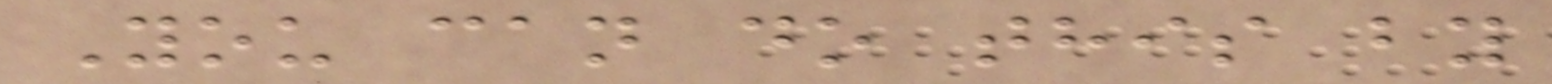You can do this by
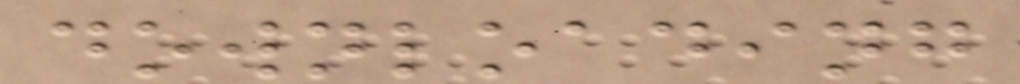downloading
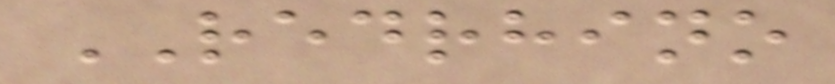REDRHINO
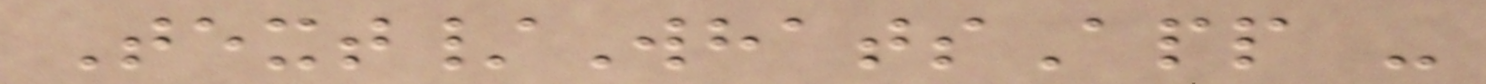Text/WhatsApp -
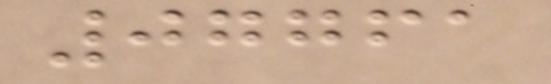07761
